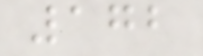172
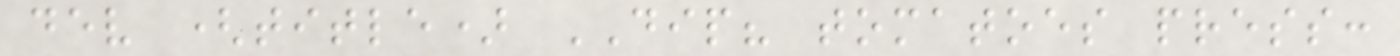dev (title) DIP? tomatoes press:
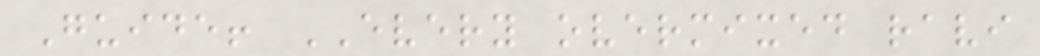Guide! EVERY overmixed ravi
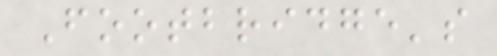Footbridge's
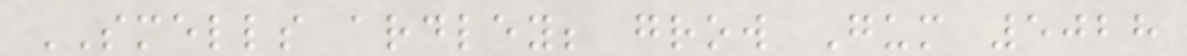SMELLS ardley; grow Gum 5028
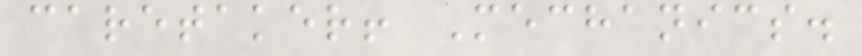caretaker! Mechanics.
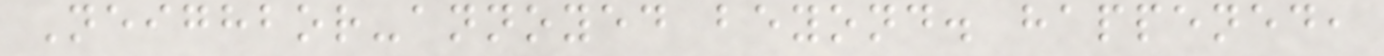Neighbor-annoyed beyond. happened,
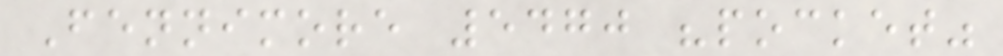Fennimore 5470 "pocket"
